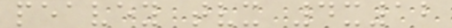peavey tvx 4x12
